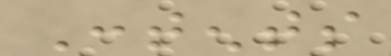Contents
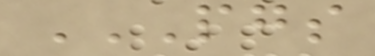PGS
